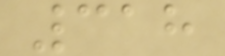318
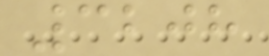3208
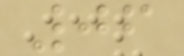06
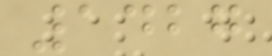1427
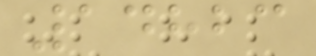14823
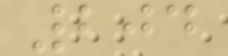204
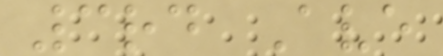3rd Ave
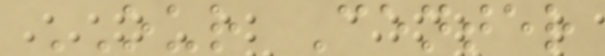OUR Center
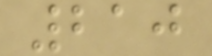210
